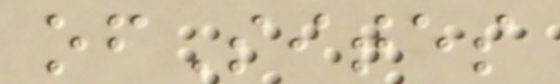ofSites
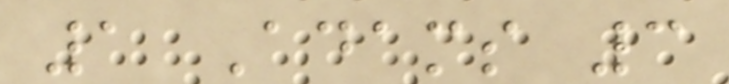1 Adams 3
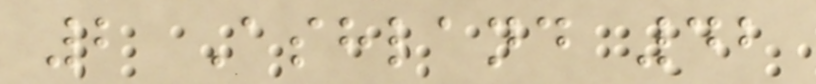2 Ashland 42
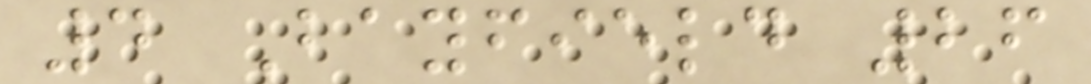4 Bayfield 26
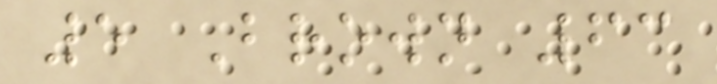5 Brown 63
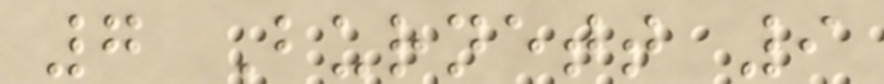7 Burnett 9
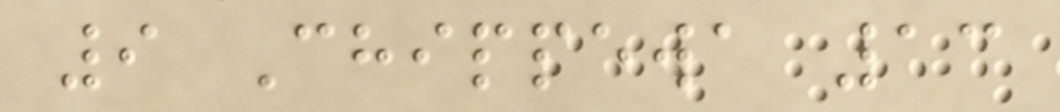9 Chippewa 13
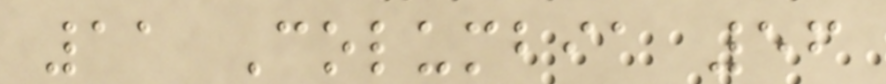11 Columbia 56
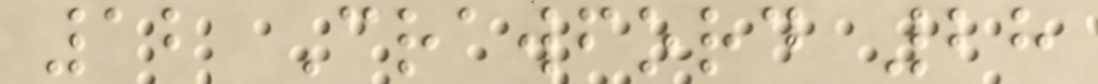12 Crawford 28
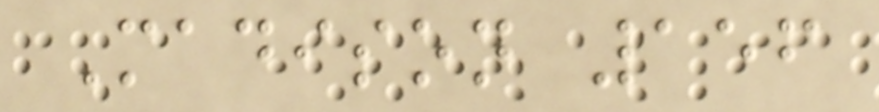Madison 156
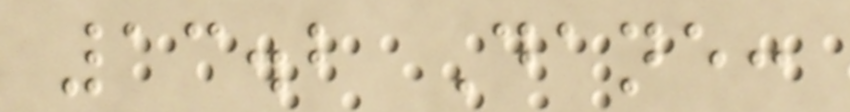13.2 Dane:
